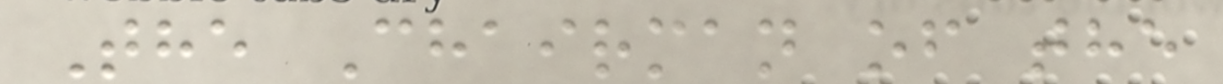The Chairman of the
